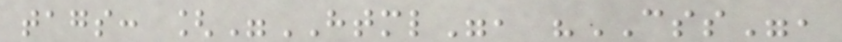tags: ["HTML", "CSS",
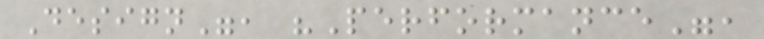Design", "Performance",
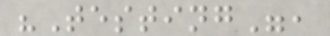"Testing",
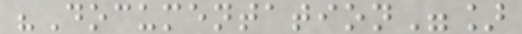"Documentation"]
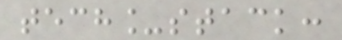tech_stack:
